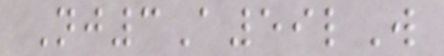Nj3A59lW
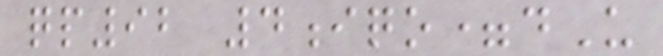qp92 4iqo=dU
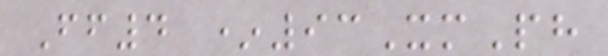Ff4 *93XmPh
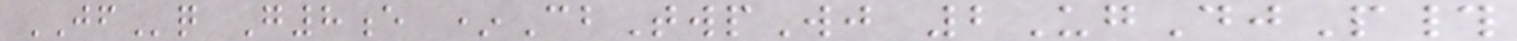JFq G8e *CbTwpWj 2UgDjP#
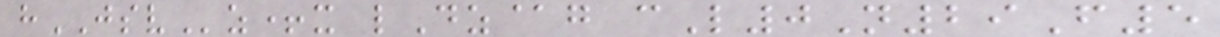hJSVz+x lDz@g cL0N29F5
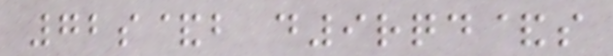72s&b d9rqd&s
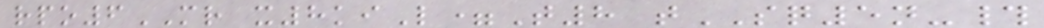rpo6MR x8kiL=T8 tSQ5n-#
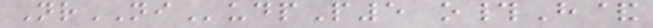NrNIudpP5 o#H&
